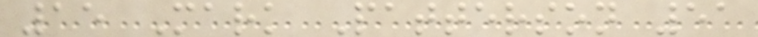15 Mark Patterson 51
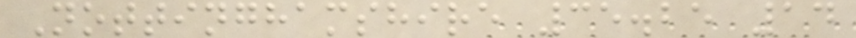Nottinghamshire 35.25 14
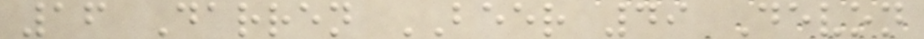16 Darren BEER 49 Devon
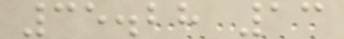35.28 13
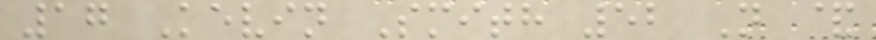17 Kevin Smith 52 N &
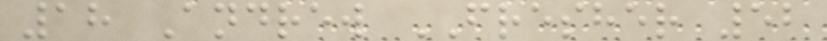18 Andrew FRESHER 52
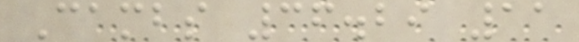Cambs 36.29 11
